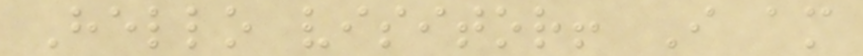Hello visitor! I am
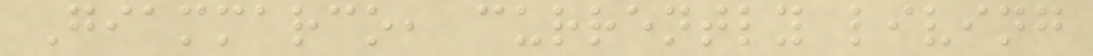Giammarco, currently living
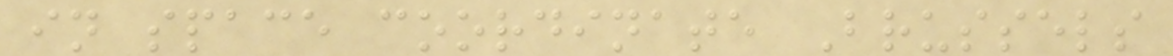in space coordinate Brussels
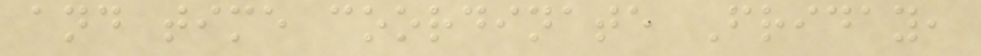and time coordinate Friday,
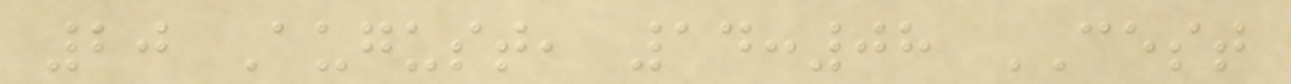20 August, 14:08 CEST
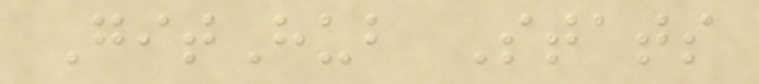GitHub Stats
